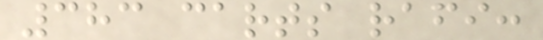383 carts rafi:
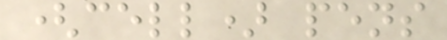(cell) pens
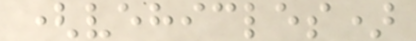(vehicles)
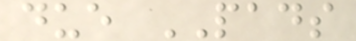due PADS
